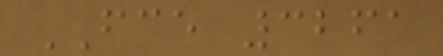FCE 3261
